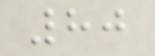80
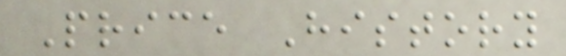Price History
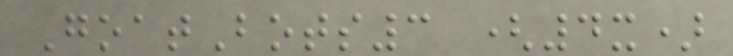GoatBots3 (4x)
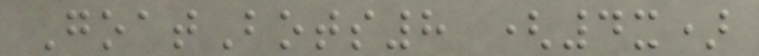GoatBots8 (4x)
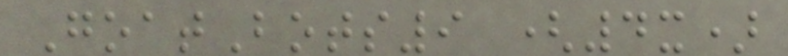GoatBots9 (4x)
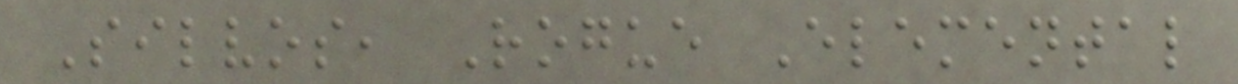Silvos, Rogue Elemental
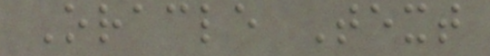Oracle Text
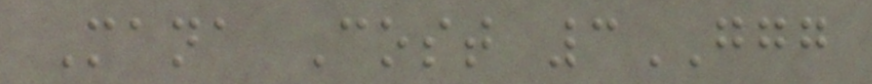Mana Cost 3GGG
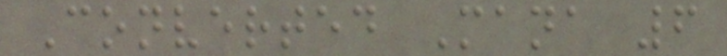Converted Mana 6
